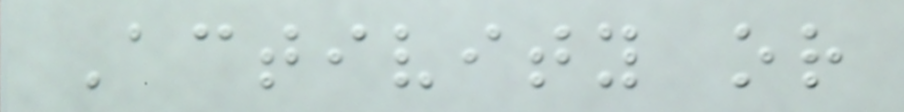Activity or
